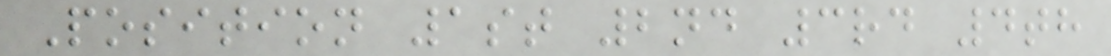Position 1st 2nd 3rd 4th
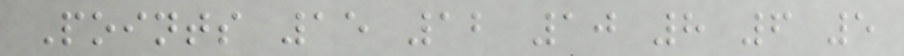Points 15 12 10 8 6 5
